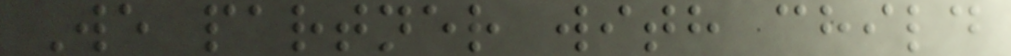We partner with child
